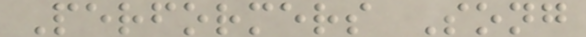Performers Song
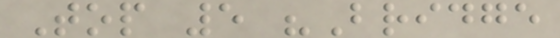Top 5 "Bridge
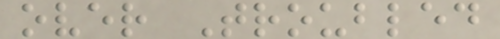over Troubled
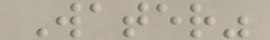Water"
